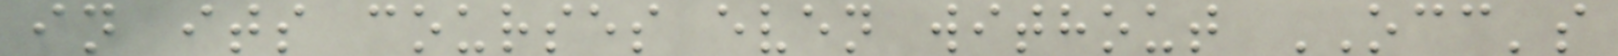in its courses even without OCC's
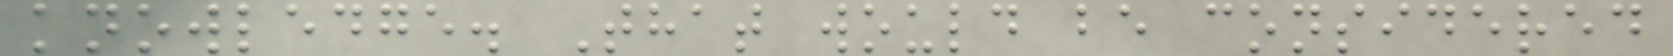knowledge. That would be considered
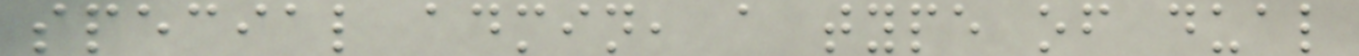special admin, a type of dual
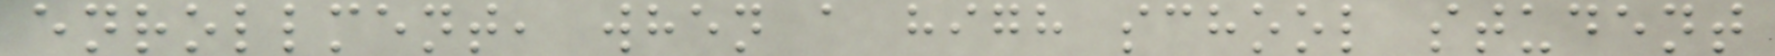enrollment, when a high school student
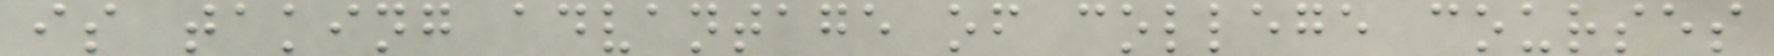is taking advantage of college courses
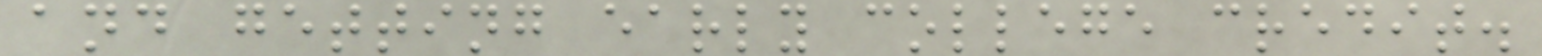and getting early college credit.
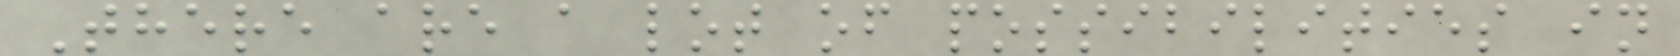There are a lot of possibilities in
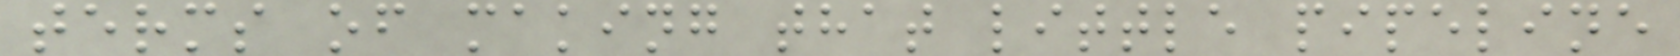terms of making that little pipeline
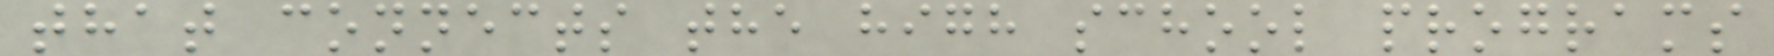that connects the high school programs
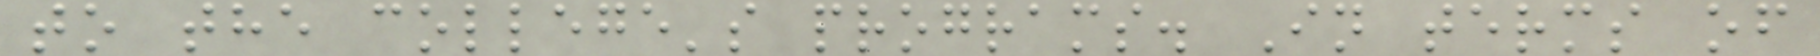to the college's programs. In terms of
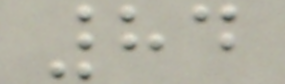84
